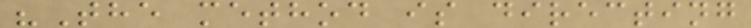"The method is directing
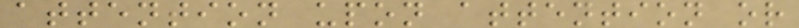attention upon attention or
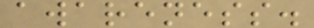awareness.
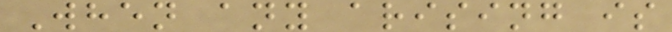When any arising is
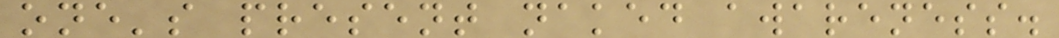one's present naked awareness.
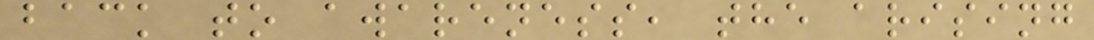back to awareness, the arising
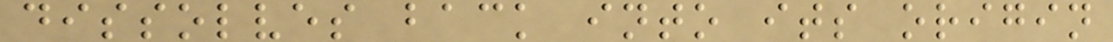dissolves back into its origin
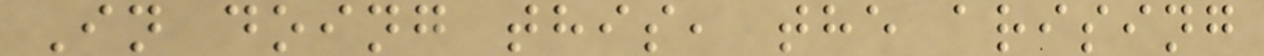In doing this, the arising
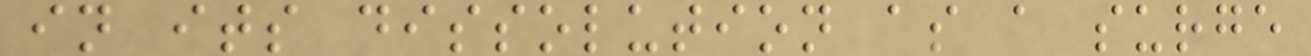in its dissolution as a surge
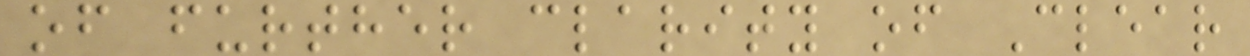of further clarity of Clear
